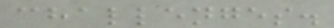challenges.
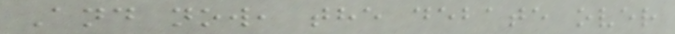And now, the debate over
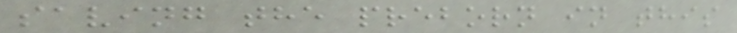saving the preborn in this
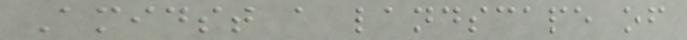Amidst a landscape of
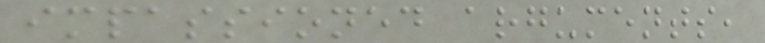impassioned arguments,
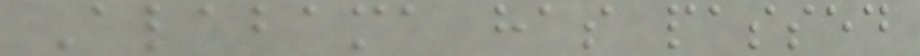Alabama has passed
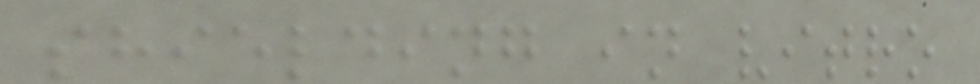shielding in vitro
